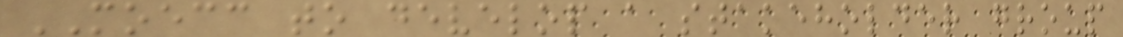MOECC to develop a stakeholder group
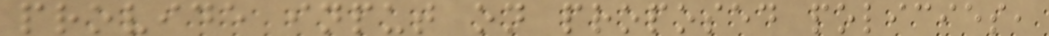provide input on proposed policies,
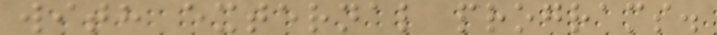with external programs.
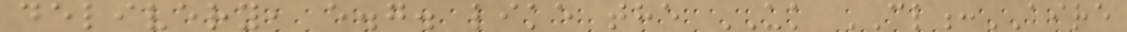delivery, e.g. like the UK CL:AIRE
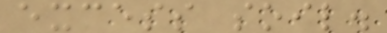excess soil.
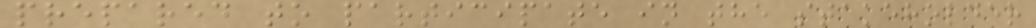prepared to participate in the stakeholder
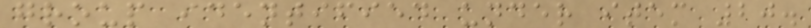group identified under item 20.
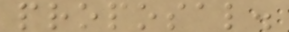proposal.
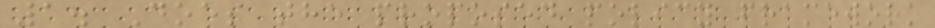1. Does the proposed policy framework
